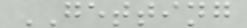GETTING
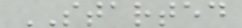STARTED
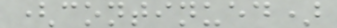(continued)
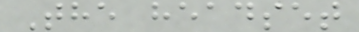The headset
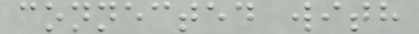connected with
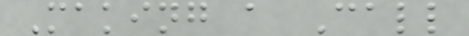Making a Call
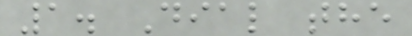1. Dial the
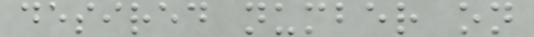desired number on
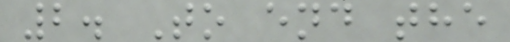2. To end the
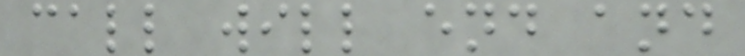call will end and
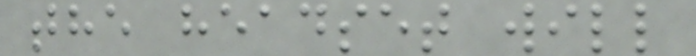the headset will
